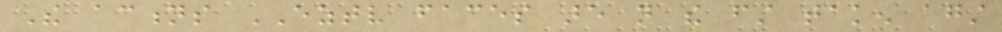The actions EZTV faces are not the first taken against
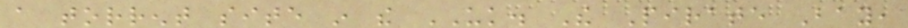a torrent site in the UK. The Pirate Bay,
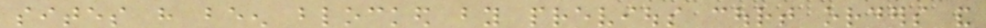sites have been blocked by previous court orders and
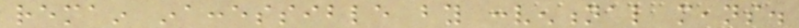remain inaccessible by conventional means.
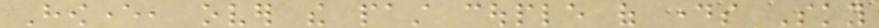However, over the past couple of days Sky
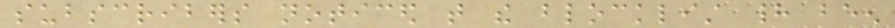subscribers noticed that the blocklist had been
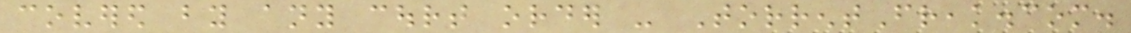covered by any court order - TorrentFreak.com.
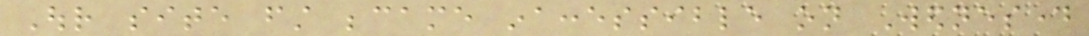Our site first became inaccessible on Wednesday
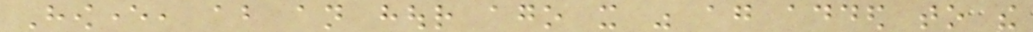However, about an hour ago it was again added to the
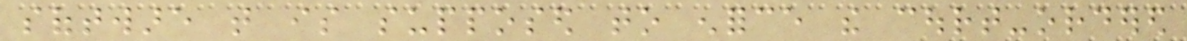software that is supposed to enforce the court-ordered
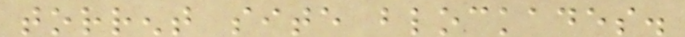torrent site blockades.
